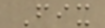Fix
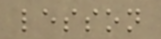lesson
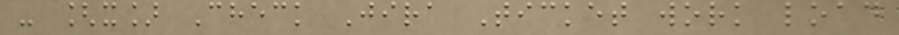- [x] Check Jira Ticket work load
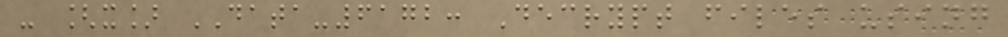- [x] DATA-6172: Decrypt files using
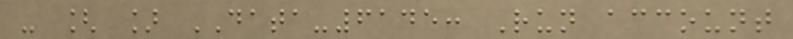- [ ] DATA-6145: Run account
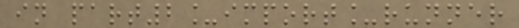in part2_import_runner
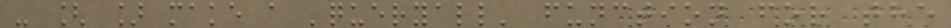- [ ] make a 'queryall' function for the
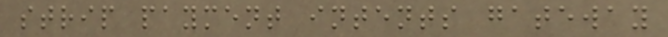strip payment intents gateway
